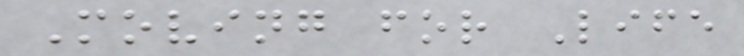Moving for Life
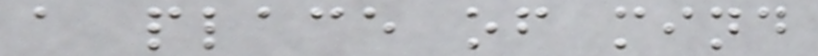a place of mind
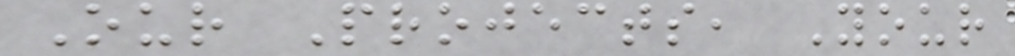Our Projects, Your
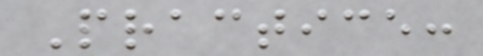Practice:
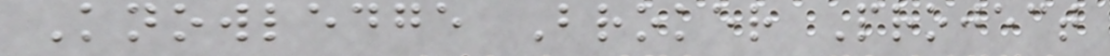Knowledge Broker Project
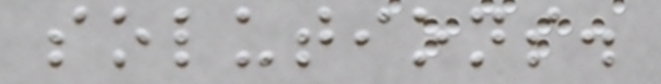solutions.
